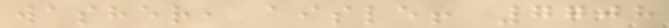washer, aisle! 7708
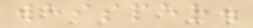whisper.
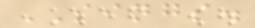SINGS.
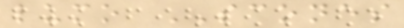lumo SCONES
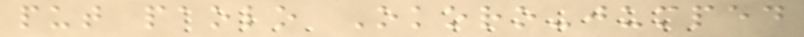put paolo Okoro-jumped
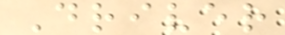Driver
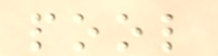pool
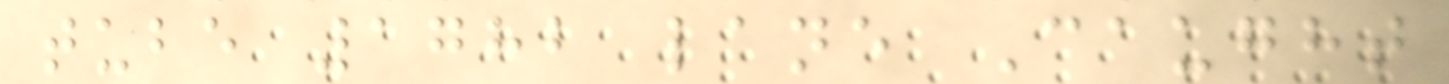tube 1782 lane Caught
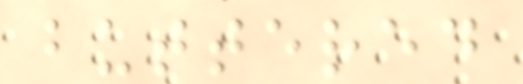buttered
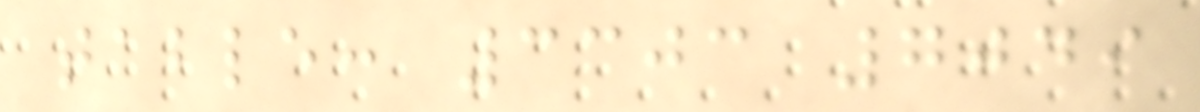table: 3303 7049
